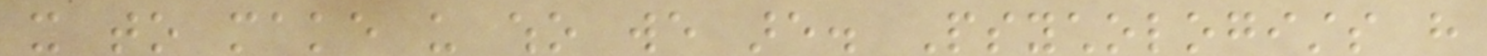it to make us who we are. Psychologists have
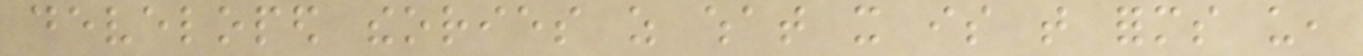developed theories as what it is that forms us,
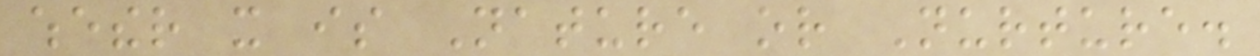whether it is Nature or Nurture.
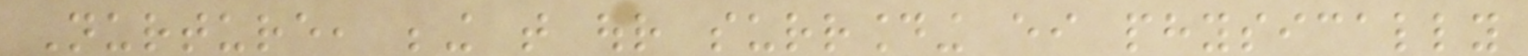Nurture, being that our surrounding either physically
